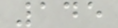145
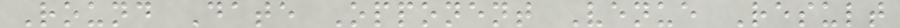Round Date Opponent Venue Result
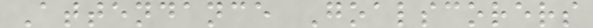Attendance Goalscorers
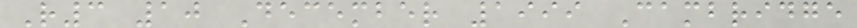R3 10 December 1999 Cambridge
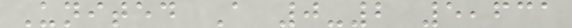United A 0-2 5,631
